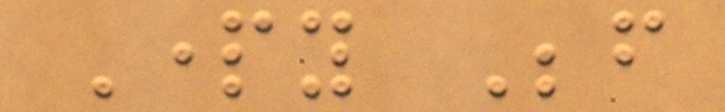Party Before
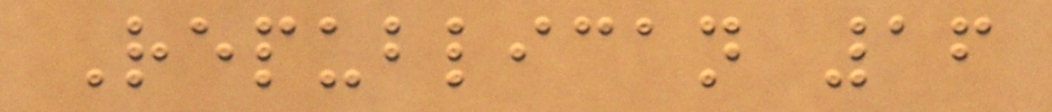Republican 16
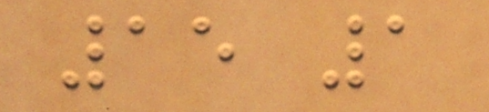15 1
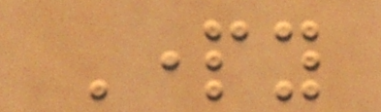Party
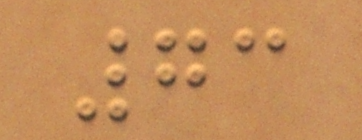73
